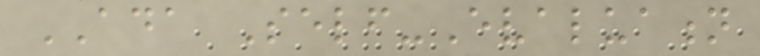ADA Self-Evaluation
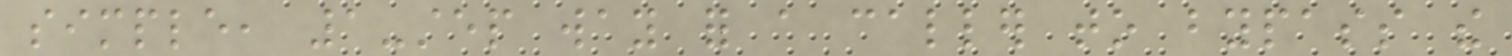simple, 1-step way for a caller to bypass the
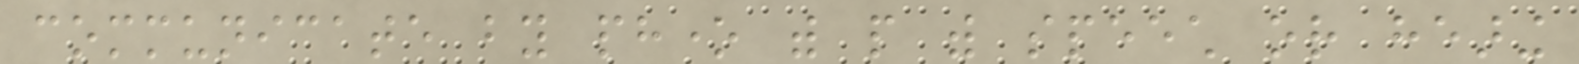communicate by phone with people with speech or hearing
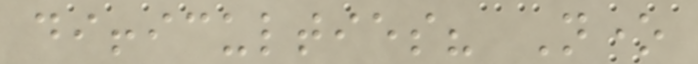difficulties? None
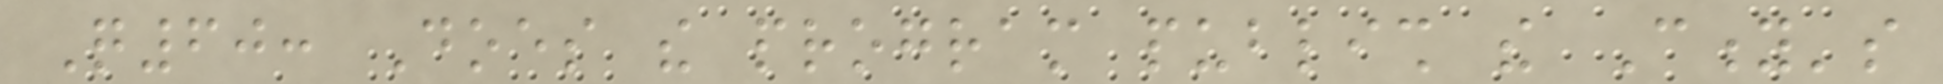Q60: Does the program publish the City's
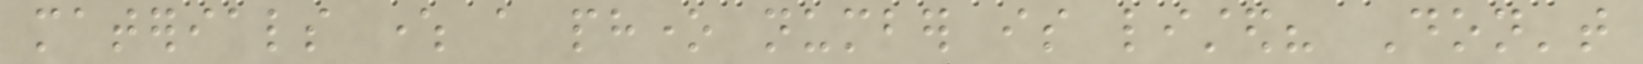materials where a phone number is listed? Don't
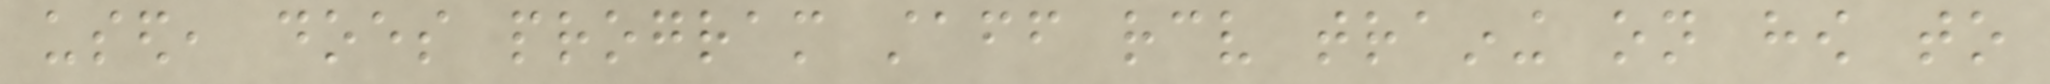used, does program staff receive training on how to
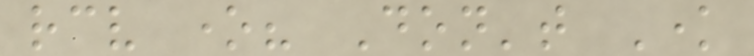receive one? Don't Know
